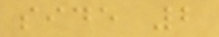side 2
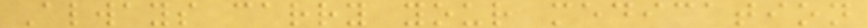Always carry your medication
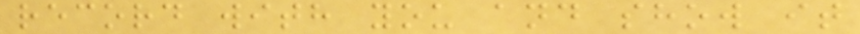record with you and show it
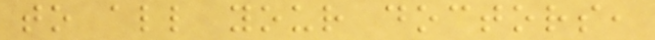to all your doctors,
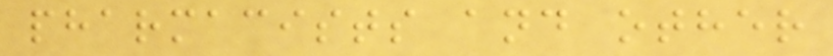pharmacists and other
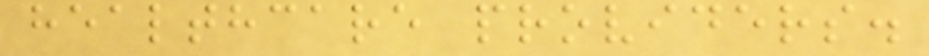healthcare providers.
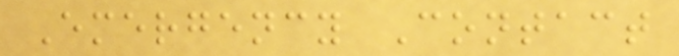Emergency Contact
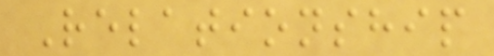Relationship
